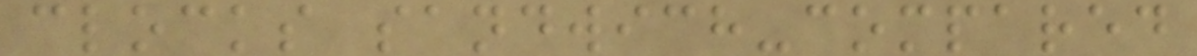clocks sandwich-compared
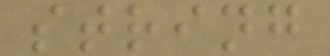string
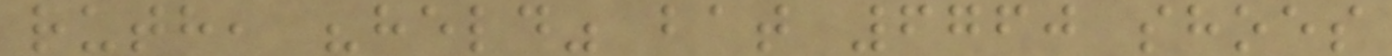ruth, "held" bat 6760 shoes
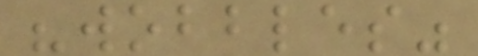"wobbles"
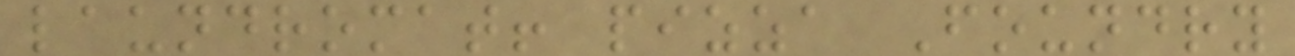laundromat! pizza Foundry
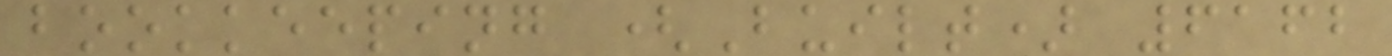bookkeeping (Built) 6162
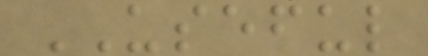USEFUL
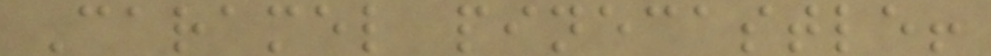Caramel pinecastle!
